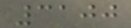3100
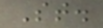St.
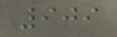909
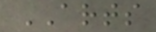ARTS
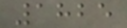1825
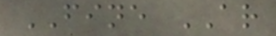FINE AR
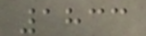1833
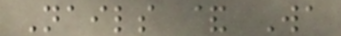Nails & Wa
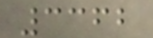3362
